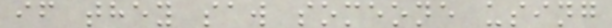if they saw someone using
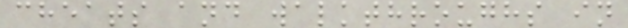cheats and walkthroughs in
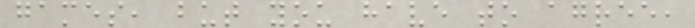games, but you have to agree,
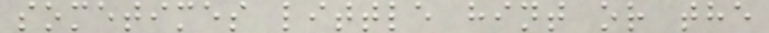sometimes little hint or the
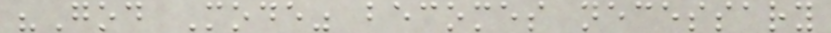"God Mode" becomes necessary
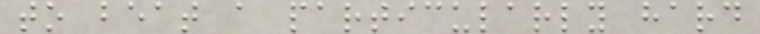to beat a particularly hard
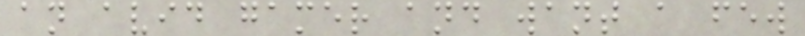an avid gamer and want a few
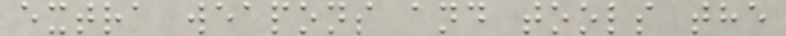extra weapons and tools the
